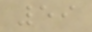59
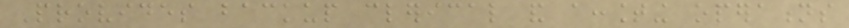Provides backup clerical and accounting operations
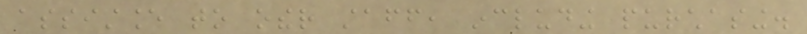assistance to other staff, including purchasing.
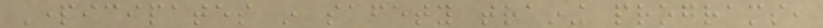Participates in safety training programs,
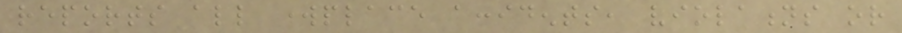reports all workplace accidents, violations or
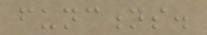functions.
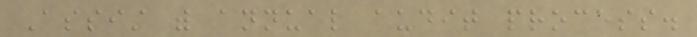Assist with annual audit process.
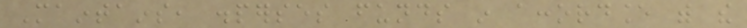Maintains, disperses funds in accordance with the
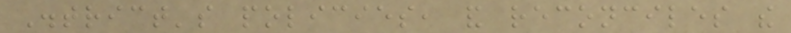District's policies, and reconciles the
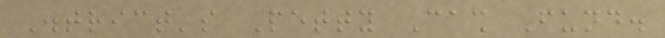District's Petty Cash Fund.
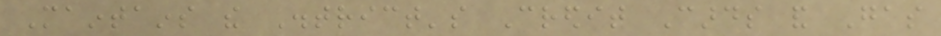Maintains the District's Credit Cards and Gas
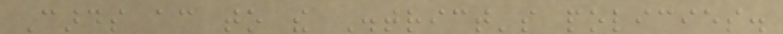Cards according to the District's policies.
